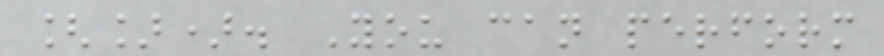[]). You can perform
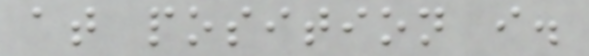at position i.
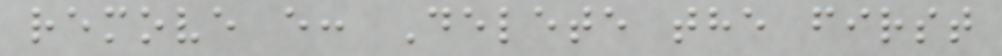remove e: Delete the first
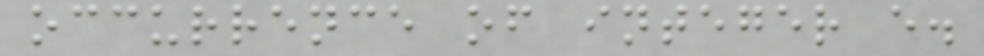occurrence of integer e.
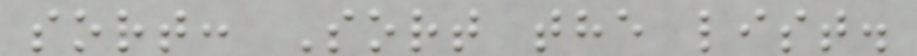sort: Sort the list.
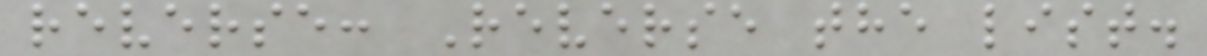reverse: Reverse the list.
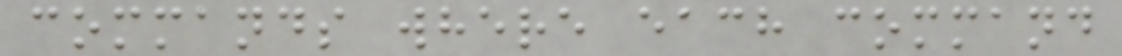commands where each command
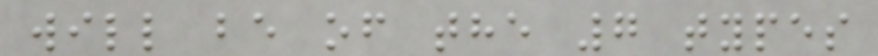will be of the 7 types
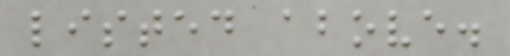listed above.
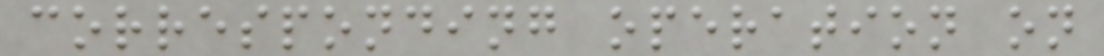corresponding operation on
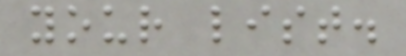your list.
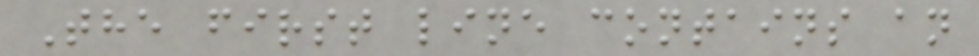The first line contains an
